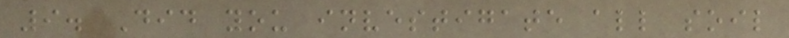9. Did you investigate all soil
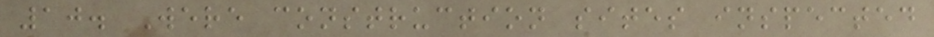10. Were construction sites inspected
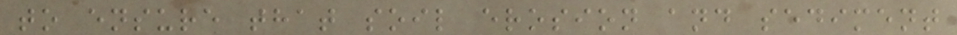to ensure that soil erosion and sediment
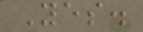Yes.
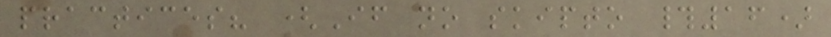practices? (If no skipto #16)
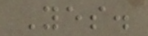Yes.
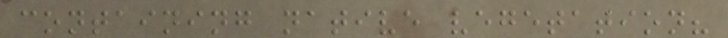containing native vegetation?
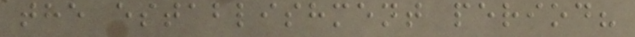the establishment period?
